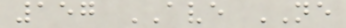157 AVE NE
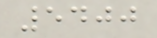5400
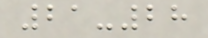21-28
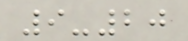9-20
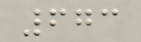673
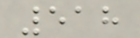518
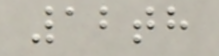12th
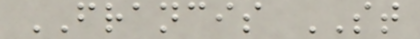FRANCIS ST
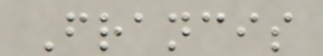Francis
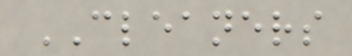CLEANERS
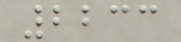2233
